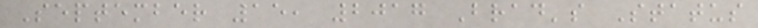September 15, 2017 Brad's Status
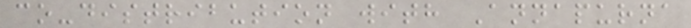co-distribution with Annapurna
